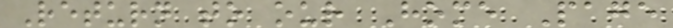Return to our Home Page
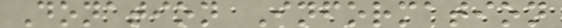Donation Information
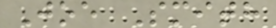Joe Smith
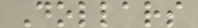Dollars
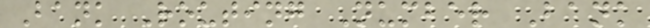Bank Routing Number Bank
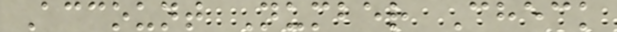Account Number Check
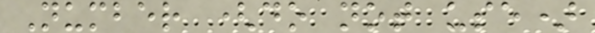Number (do not use)
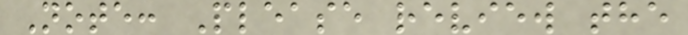Note: Please review the
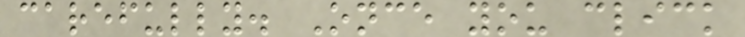carefully. Once you click
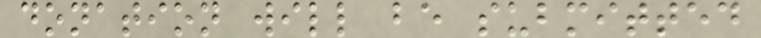donation will be submitted
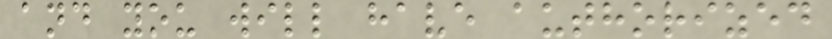and you will have authorized
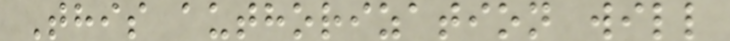This authorization will
